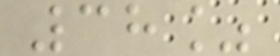38%
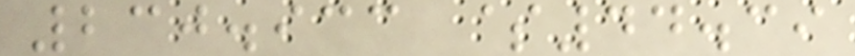230.933 $44.39
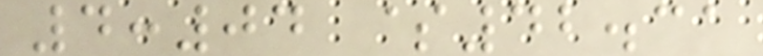4:04 $42.31
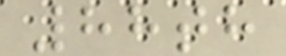88th
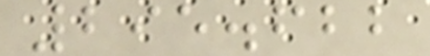295.622
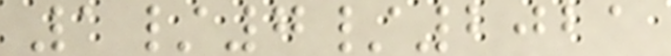1/7/2021
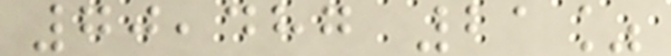70,487 21%
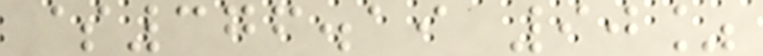$376.19 90%
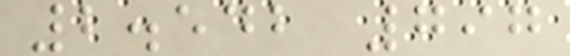2.542 797
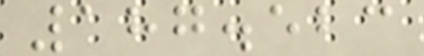187.523
